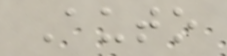Auto
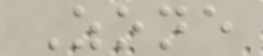Zone
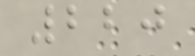220
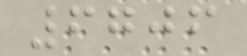6706
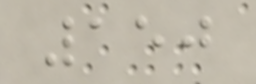150
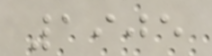1905
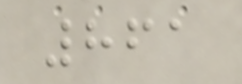861
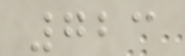723
